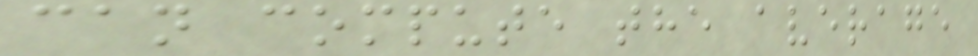can compute the average
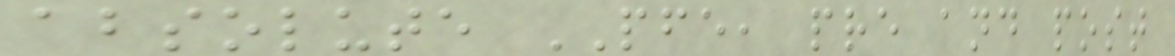absolute PFE, pre and post
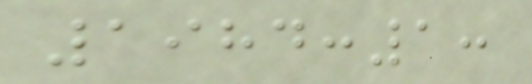1984:1:
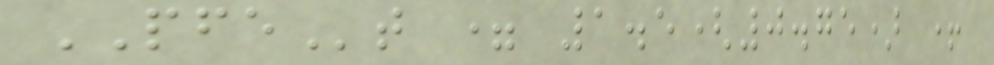PFEt = 1.5(0.75) +
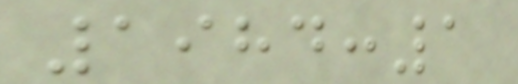1984:1
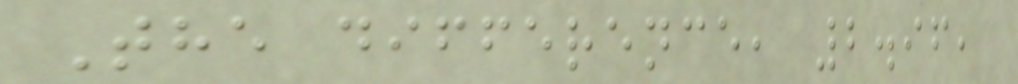The difference, 2.96,
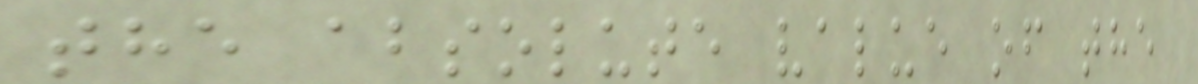the absolute value of the
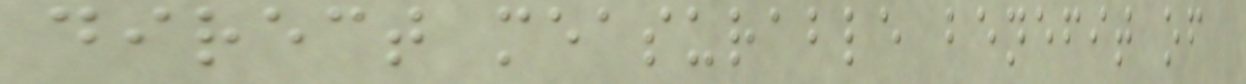direct measurable benefit of
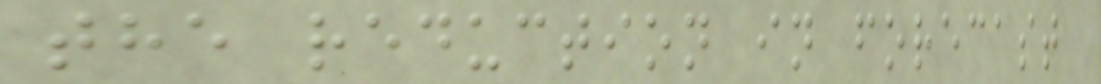the reduction in forecast
